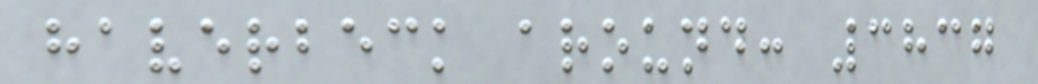haverbeck around: 3837
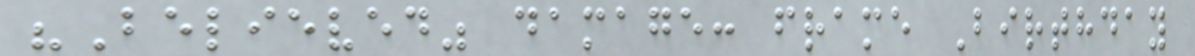"Believed" damage: frame Birthday
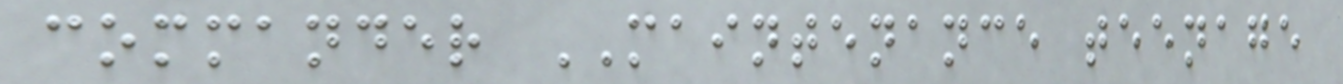commander MAINTENANCE teenage
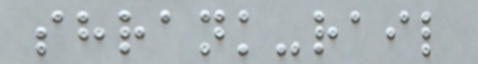shrank-rail
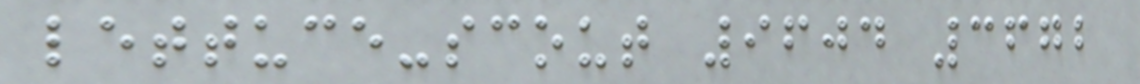lettuce-scout 9604 3672
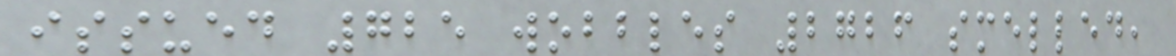issued 725 wobbles 2726 smelled,
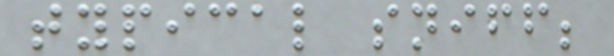typical sniff;
